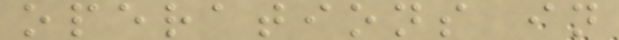operations in
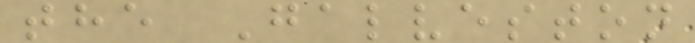the Galveston
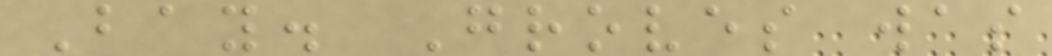Bay. Groves was
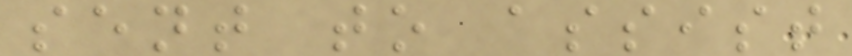sent to assist
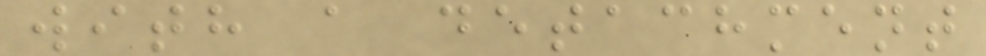with a detachment
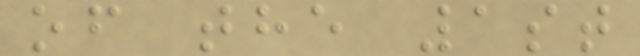of the 1st
